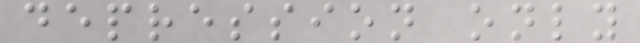depression only
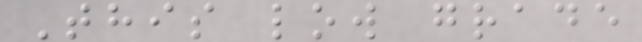This low grade
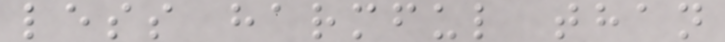less harmful than
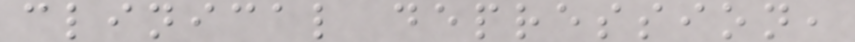clinical depression,
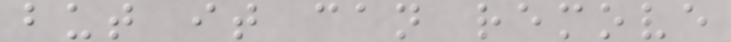but it can remove
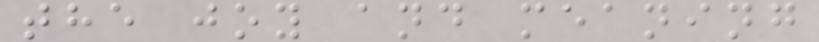the joy and meaning
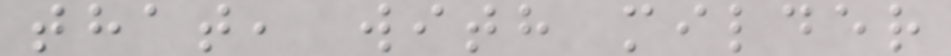that, with milder
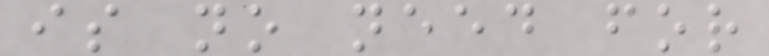is no need for
